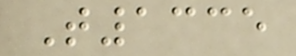T1335
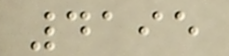4195
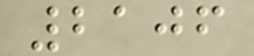2106
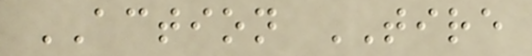ACTION TIRE
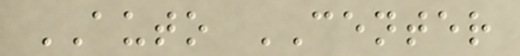AUTO CENTER
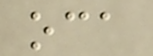oca
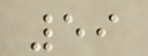59
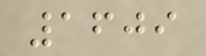1609
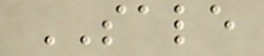SALE
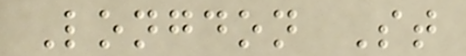Longdon St
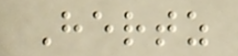Hertz
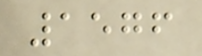1576
